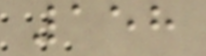158
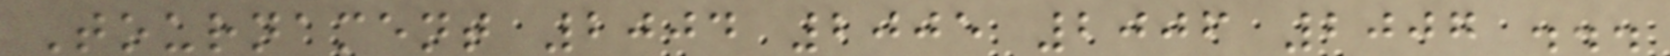Tournament 2004 2005 2006 2007 ...
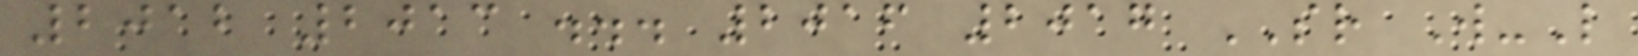2012 2013 ... 2016 2017 SR W-L
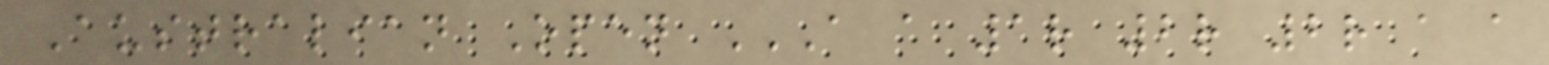Australian Open A A 1R 2R 2R A A
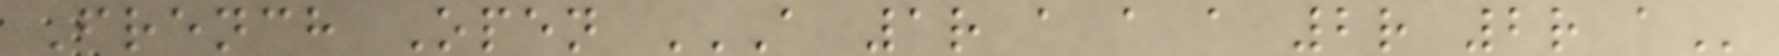French Open A 1R A A A 2R 2R A
